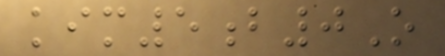kim5b0O
